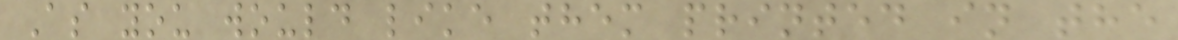As you would like them printed in the
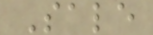Sale
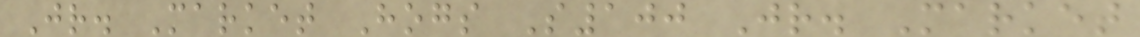Jr. Market Hogs S100 Jr. Market
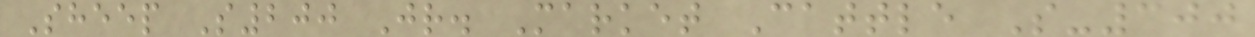Sheep S200 Jr. Market Cattle S-300
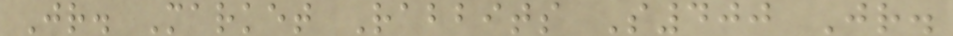Jr. Market Rabbits S400 Jr.
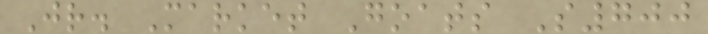Jr. Market Goats S700
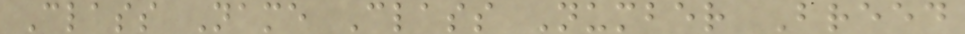Class Name Class Number Breed
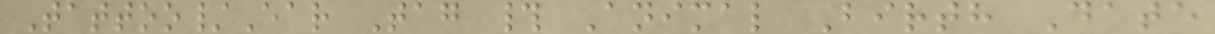Tattoo/Ear Tag # Animal Birth Date
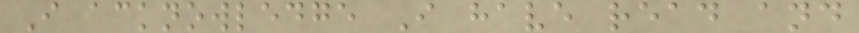I acknowledge I have read and
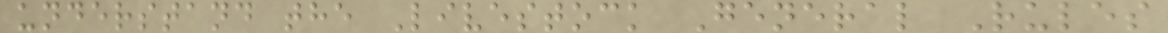understand the Livestock General Rules
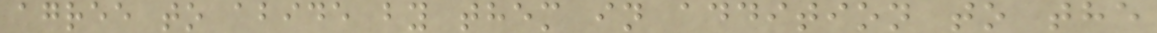agree to abide by them in addition to the
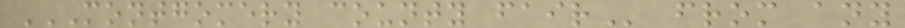MONTGOMERY COUNTY FAIR from any
